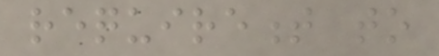requirement to
